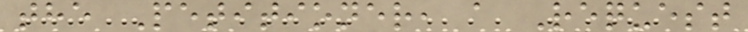the Petitioner, a Request
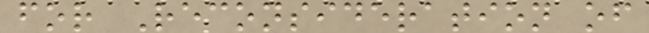for Reconsideration of
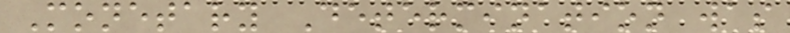Monetary Determination was
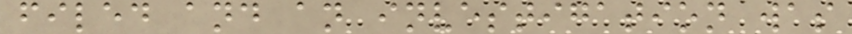filed and an investigation was
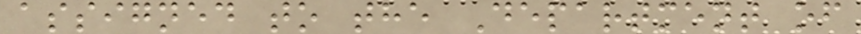assigned to the Department of
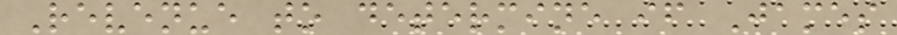Revenue to determine if James
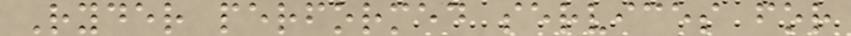Ryder performed services for
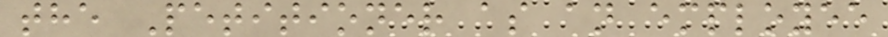the Petitioner as an employee
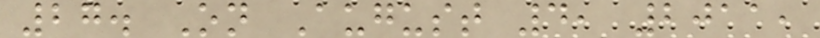27. On August 4, 2011,
